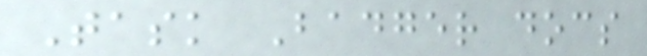Task Badger docs
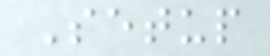Setup
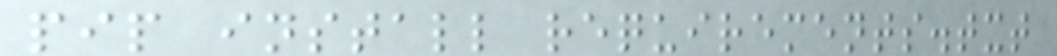pip install requirements.txt
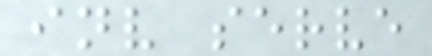inv serve
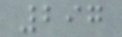297
